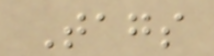Tags
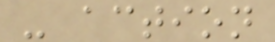- action
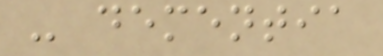- dementia
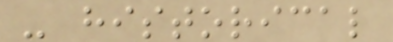- historical
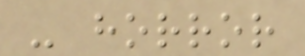- horror
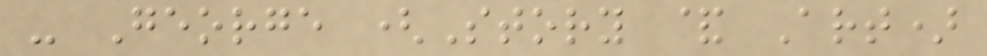- George (Story & Art)
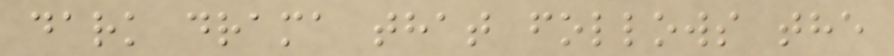dark drama that follows the
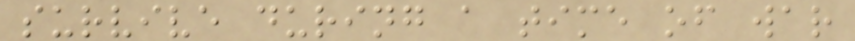survive during a time of war
